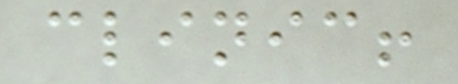clinic!
